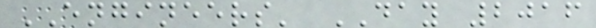ENGINEERS' DAY 2016
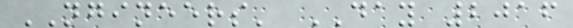NGINEERS' DAY 2016
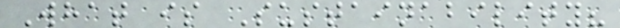What is Sustainability?
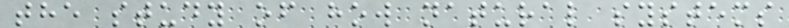the study of how natural systems
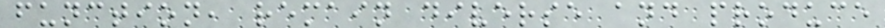function, remain diverse and produce
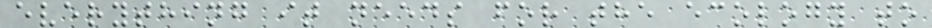everything it needs for the ecology to
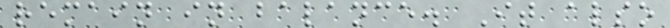remain in balance. It also
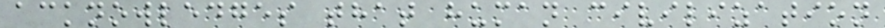acknowledges that human civilization
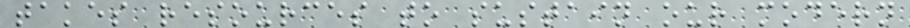takes resources to sustain our modern
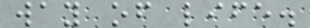way of life.
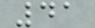41
